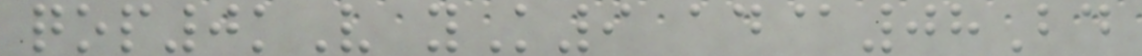qop0kV yK9 ad@08Bd
